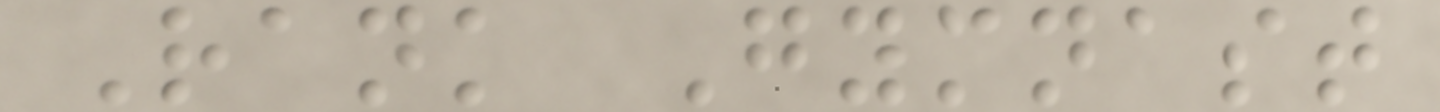Rank Gymnast
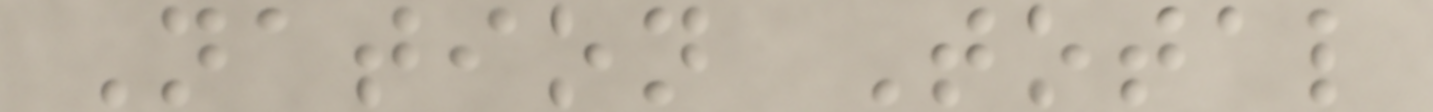Nation Total
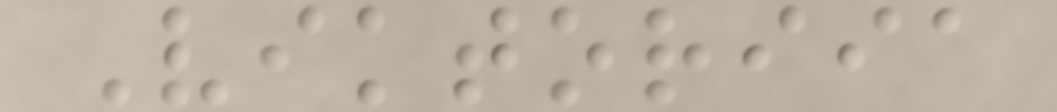Viktoriia
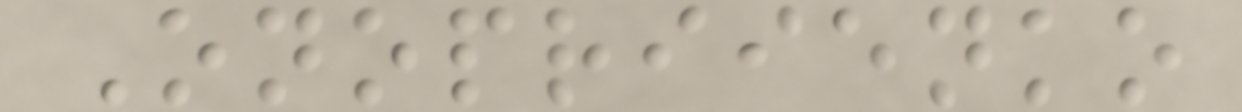Onopriienko
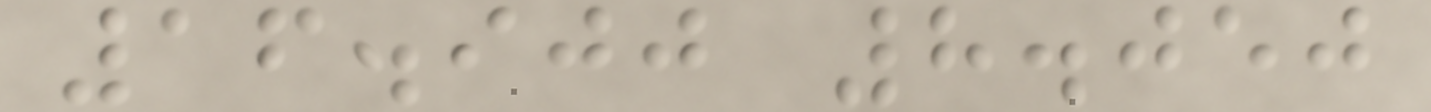16.900 8.050
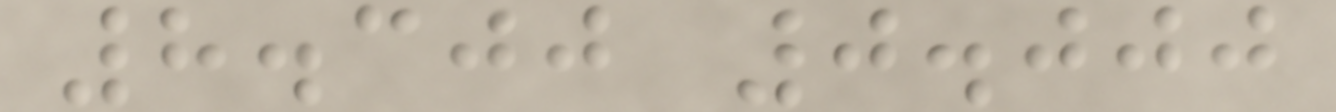8.300 0.000
